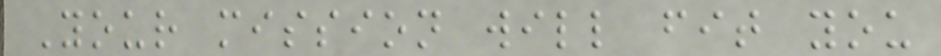Your mission will fit you
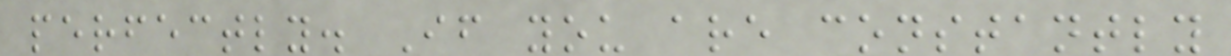perfectly. If you are constantly
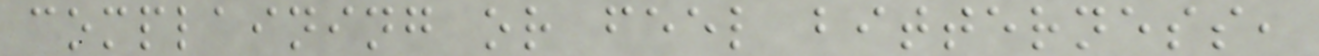complaining or feel bitterness,
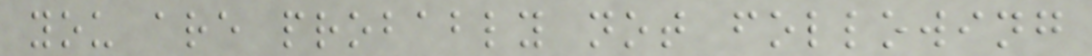you are probably not following
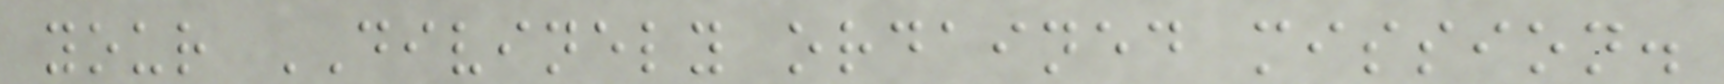your DIVINELY ordained mission.
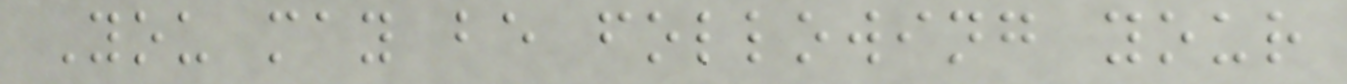You may be following your
